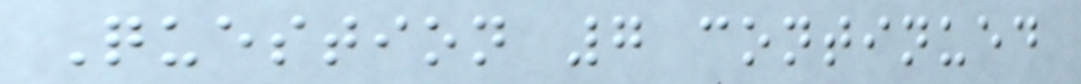Question 7 continued
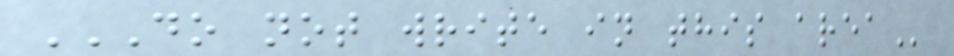DO NOT WRITE IN THIS AREA
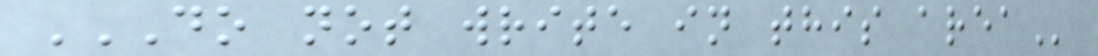DO NOT WRITE IN THIS AREA
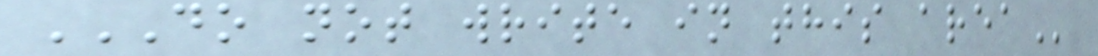DO NOT WRITE IN THIS AREA
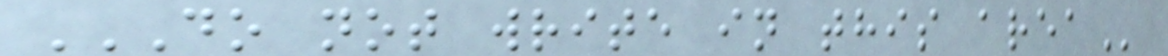DO NOT WRITE IN THIS AREA
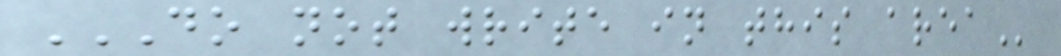DO NOT WRITE IN THIS AREA
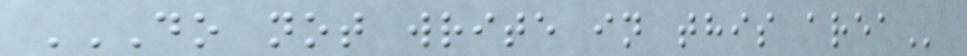DO NOT WRITE IN THIS AREA
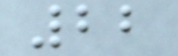22
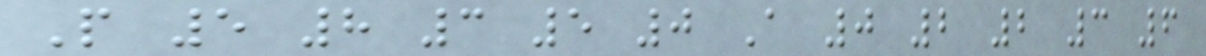P 5 8 3 5 0 A 0 2 2 3 6
